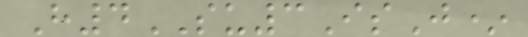H4SU3IsJ*
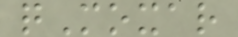qMoxar
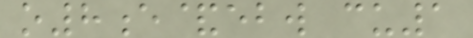o8e&ebw cu1
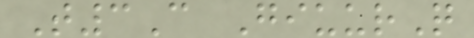T3C GiuurQ
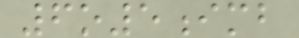6o5imb
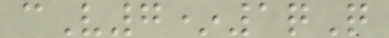cV7*1qQ
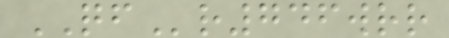QFr746wrr
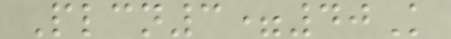Plcn3=40K
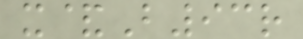x&B93r
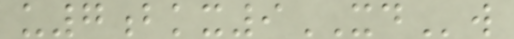u7bkx9XDw
